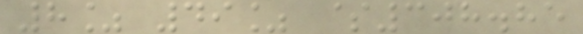8% 49% $308.85
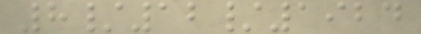8/12/1924
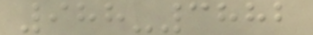988-3882
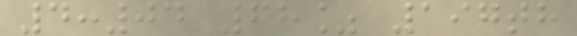4:04 68% 197th
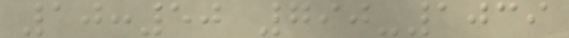10:50 790-1039
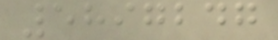5897247
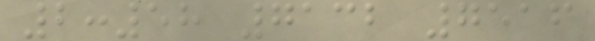2:58 7132 7516
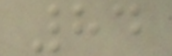84
